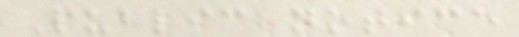Public notice
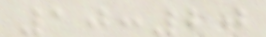10:20
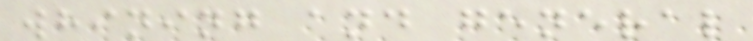whining and general
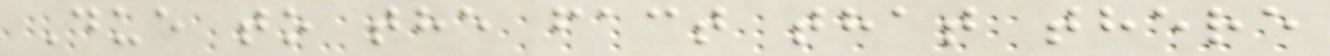Due to the fact that there
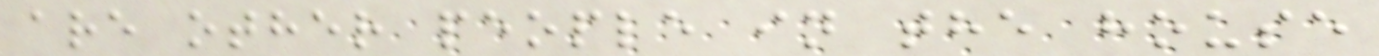are other people in the house
